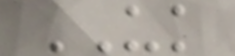UK
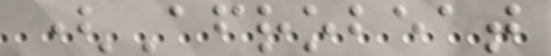(Afrobeat
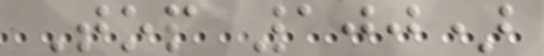Top 100)
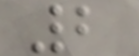2
